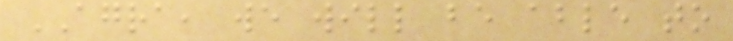AGRA, we will be able to
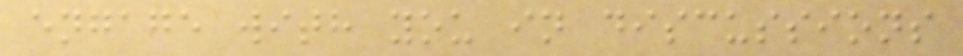engage with you in discussions
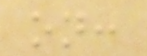on:
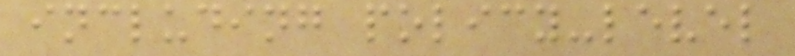including policy-level
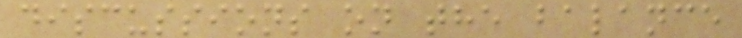discussions on the balance
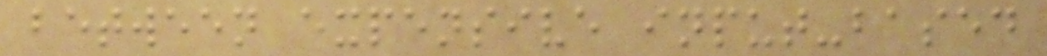between expensive input-based
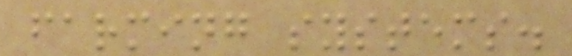farming systems.
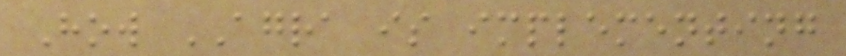How AGRA is implementing
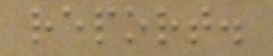report.
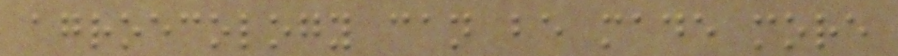agroecology can be made more
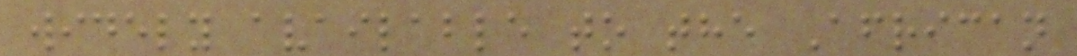widely available to the African
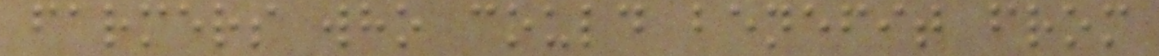farmers who could benefit from
